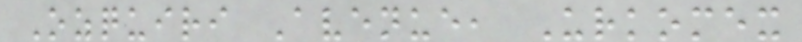Ozquiri Avenue, Urkomex
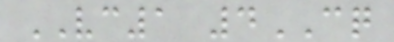VC1 4CQ
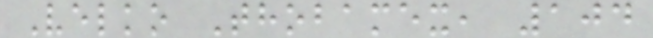Velko Thobamex, 104
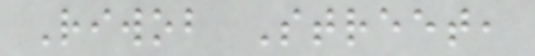Riwob Street,
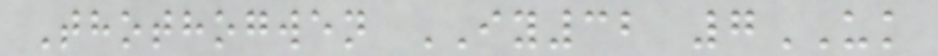Thothogwen IY32 7UK
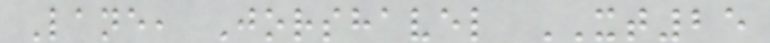Lane, Jorshavel XT25
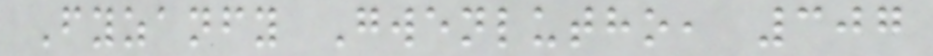Fyzanfy Gwenlutho, 307
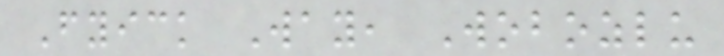Fyick Way, Wobozlu
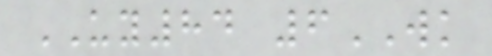UY84 6WK
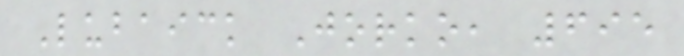Lubaick Jorko, 695
